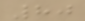80
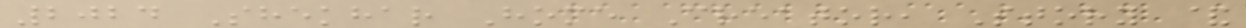2024 Shekhar Home Creator, Story &
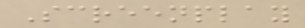Screenplay
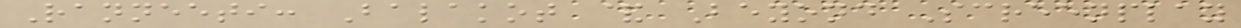Ranneeti: Balakot & Beyond Screenplay
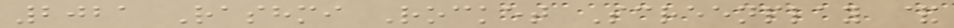2021 Rashmi Rocket Screenplay &
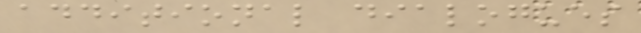additional dialogues
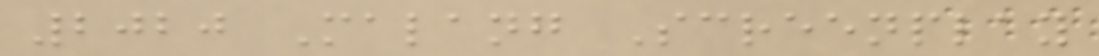2020 Malang Screenplay
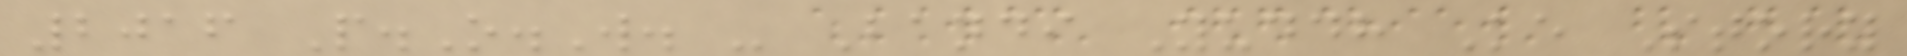2016 P.O.W. - Bandi Yuddh Ke Story
